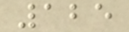125
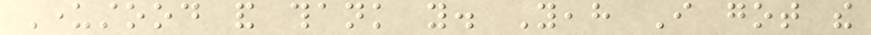Understood and thank you. Yeah I got the
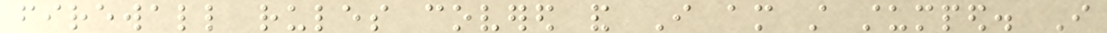firewall rules covered and I am still stumped. I
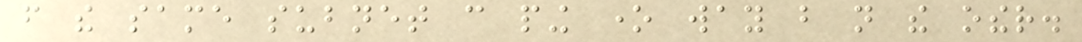from the same subnet can ping one way but not the other.
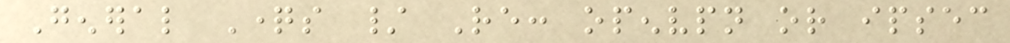General Questions / Re: openvpn or ipsec
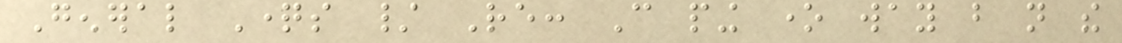General Questions / Re: Can ping one way but not the
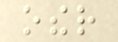other
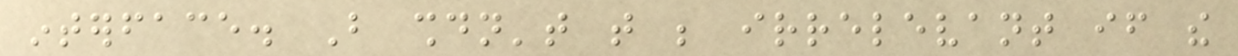interface. But shouldn't that be irrelevant if the
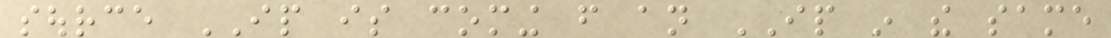source IP is coming from an IP in the same
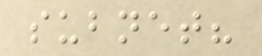subnet?
